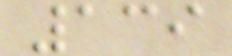139
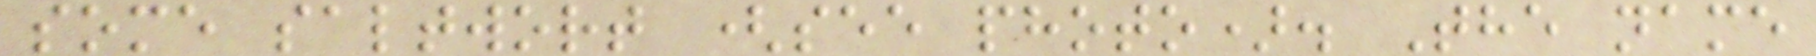some saltwort (see photo). The name
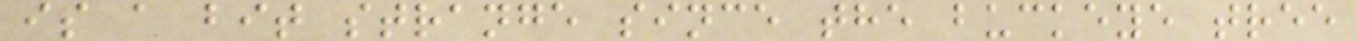is a bit strange since the buckeye tree
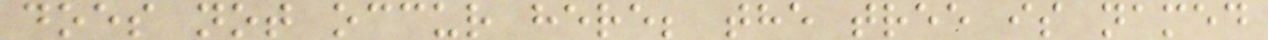does not occur here; the tree is named
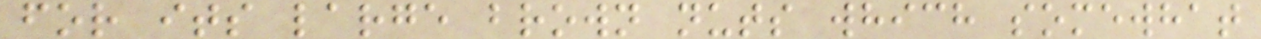for its large brown nuts which somewhat
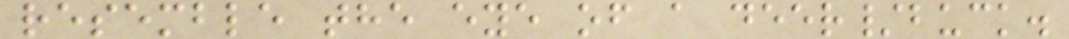resemble the eye of a deer/buck.
